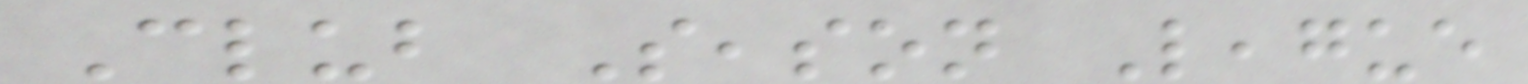Club Season League
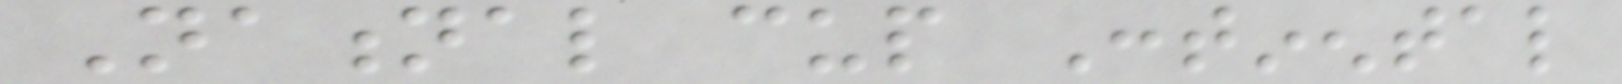National cup Continental
